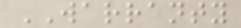WARRANTY
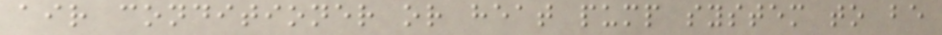air conditioner or heat pump system to be
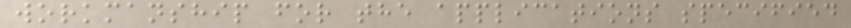workmanship for the applications specified
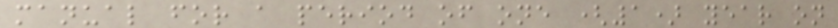manual for a period of one (1) year on
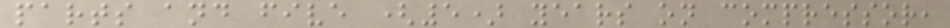parts and five (5) years on compressor,
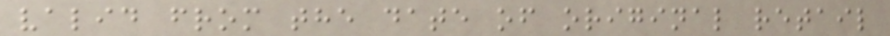valid from the date of original retail
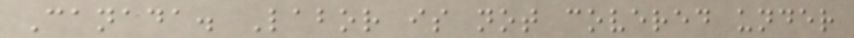Canada. Labor is not covered under
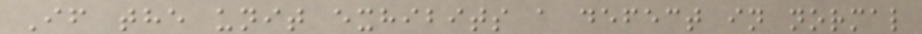If the unit exhibits a defect in normal
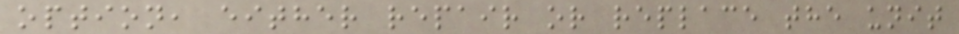option, either repair or replace the unit
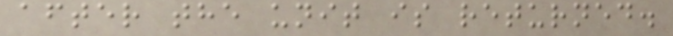after the unit is returned.
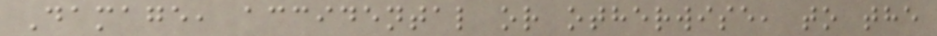Damage, accidental or otherwise, to the
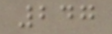247
